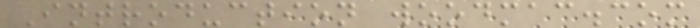Introduction woodmac.com
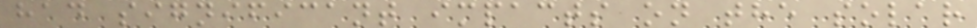had significant impacts on the solar
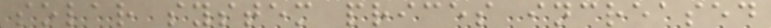solar system prices increased
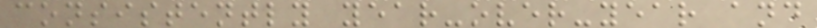consistently year-over-year and
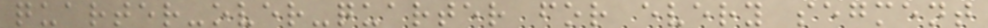quarter-over-quarter for every segment
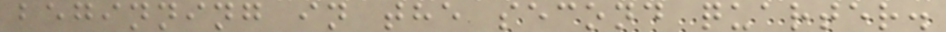beginning in the second quarter.
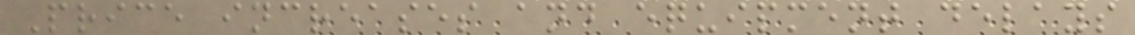Price increases and equipment delays
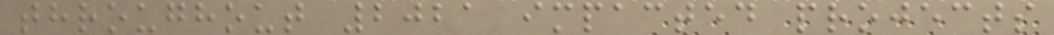throughout 2021 impacted projects
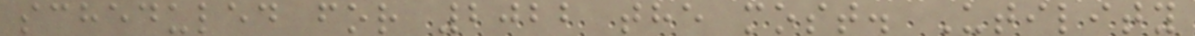scheduled for 2022 the most. Utility
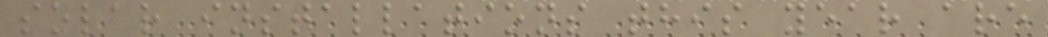solar installations this year are
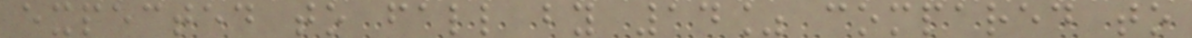expected to fall by 14% compared to
